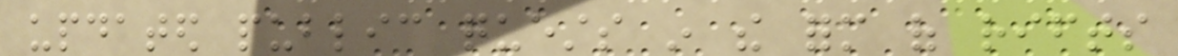updated public quests in the form of rifts
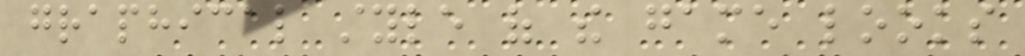graphical style of the game looks
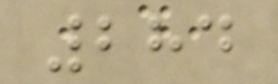284
